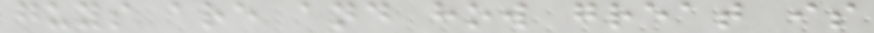guys are and how great is
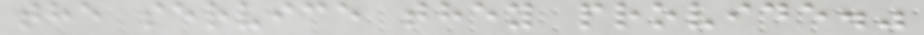the service they provide."
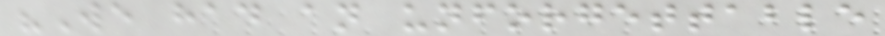"We had an unforgettable
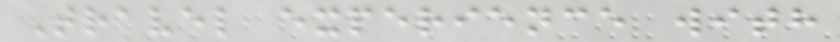Travel experience with
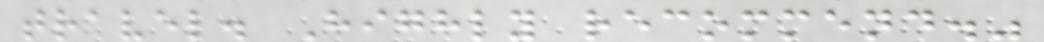travel. Highly recommend."
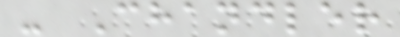- Chandler
